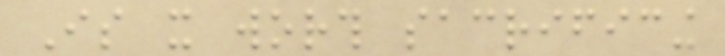Is it worth sacrificing
